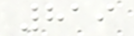819
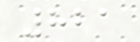821
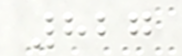827
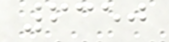6350
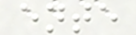ente
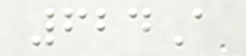624A
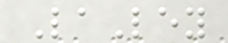LaLey
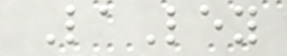LaLey
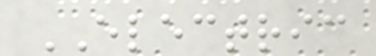ELECTRIC
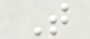T
